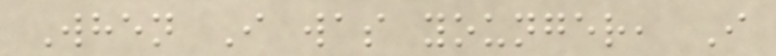When I was younger, I
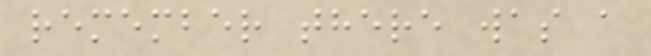remember there was a
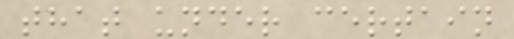that under certain
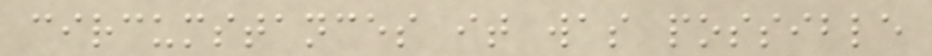circumstances it was possible
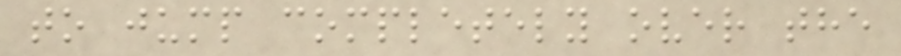to jump completely over the
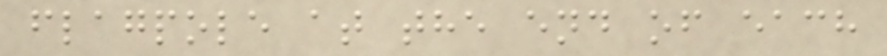flagpole at the end of each
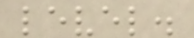level.
